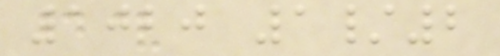1020 1/2
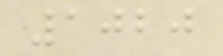1020
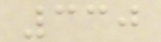330
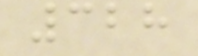328
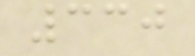330
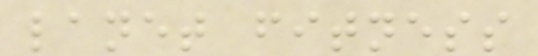lanet fitness
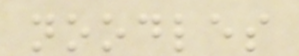noodles
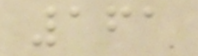161
